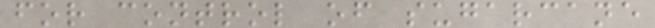for control of sugarcane
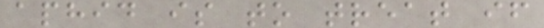aphid is to treat if
